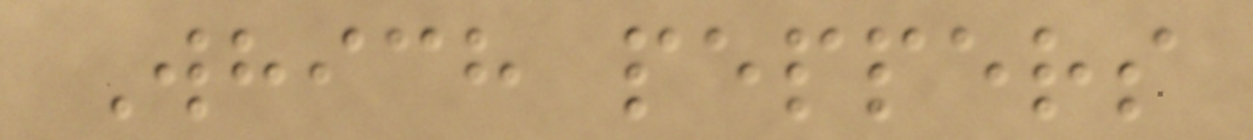Which peppers
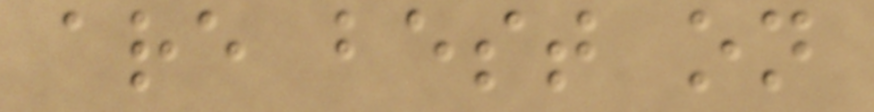are best on
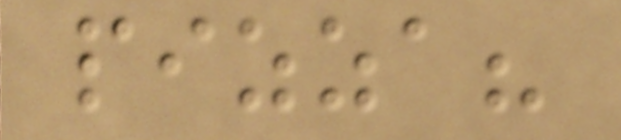pizza?
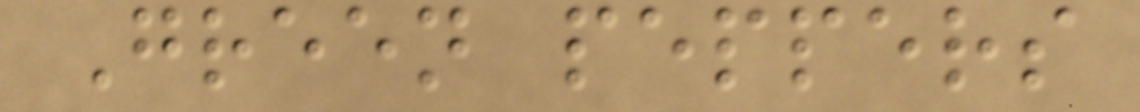Green peppers
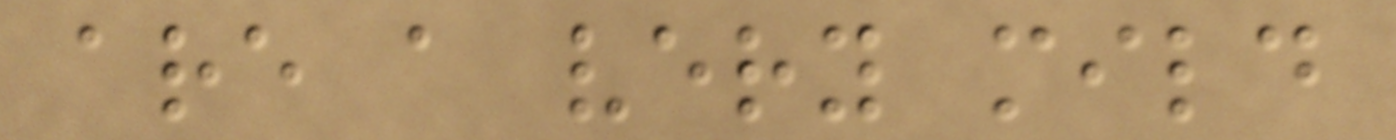are a very mild
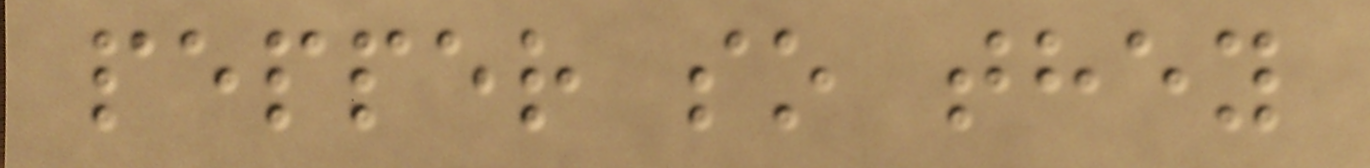pepper so they
